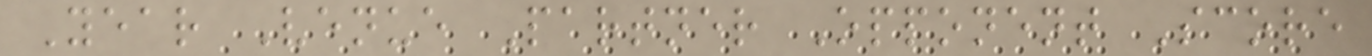Year Venue Partner Opponent Score
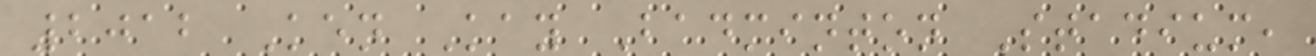2012 Ken Kay Badminton Stadium,
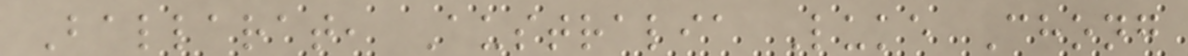Ballarat, Australia Luke Chong
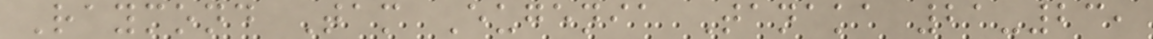Raymond Tam Eugenia Tanaka 21-23,
